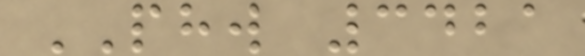PHW 3421
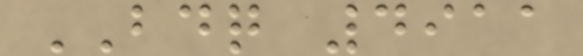BDQ 4911
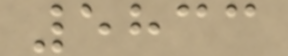5833
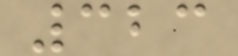323
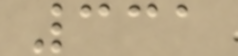331
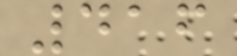416
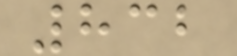832
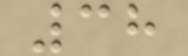38
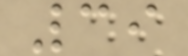39
